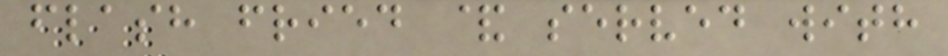flash fried & served with
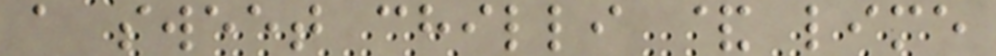a sweet chilli & lime
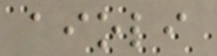aioli
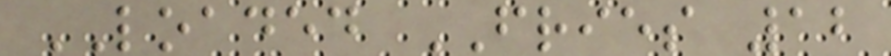LOADED FRIES 12
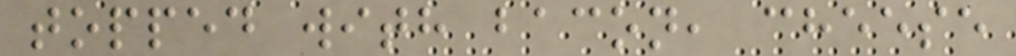topped with bacon, cheese
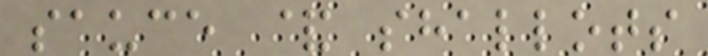sauce & shallots
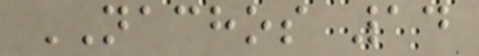NACHOS 14
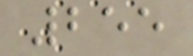255
